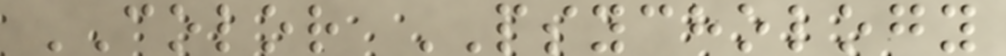COLOR PSYCHOLOGY
